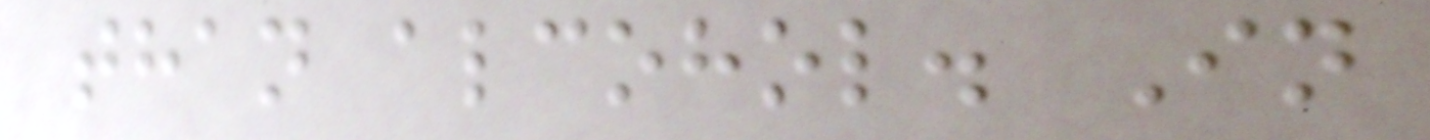than alcohol. In
